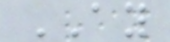AY
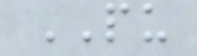PU
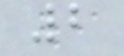2
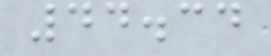44.34
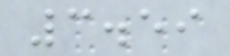3.59
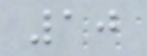10
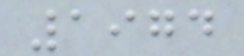1974
